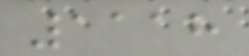1118
